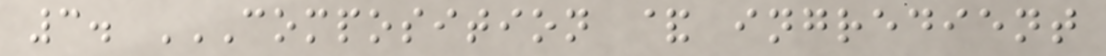3. COMPOSITION & INGREDIENT
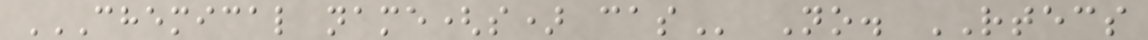CHEMICAL NAME(S) CAS No. RTECS
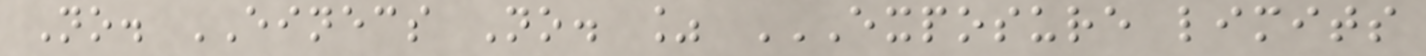No. EINECS No. % EXPOSURE LIMITS
